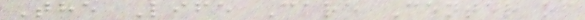The Life Care Center of
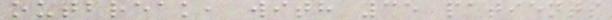outbreak, with 35 patients
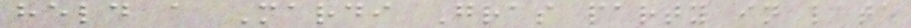held a Mardi Gras party in late
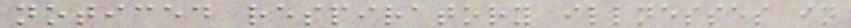noticed respiratory illnesses in
